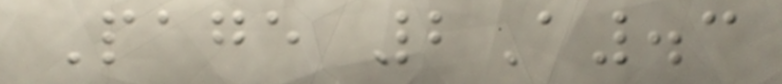Page 2A.3
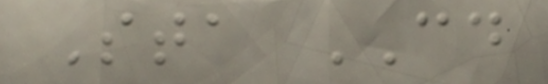Sta CD
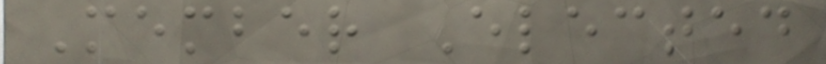Member Elected
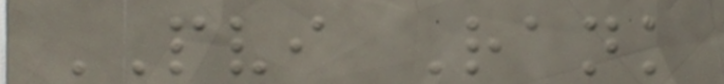PVI Rank
